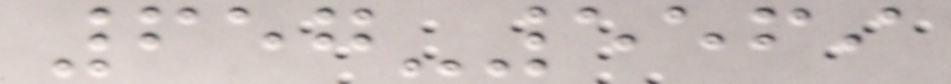657-5569
